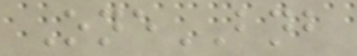OneBNB
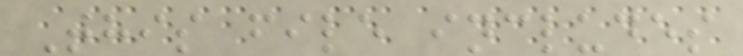This file includes
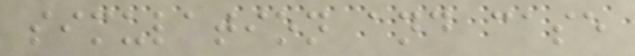simulation and case
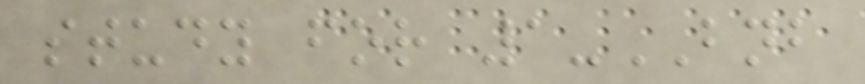study for 1-BNB
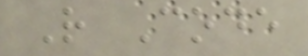R Code
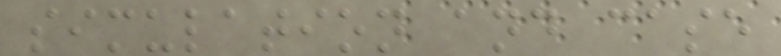simulation and case
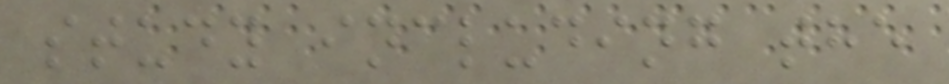study including the
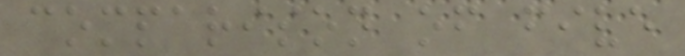comparison of five
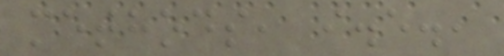methods, i.e.,
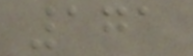171
